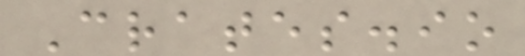Crates.io
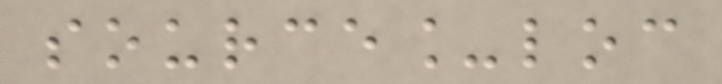source_loc
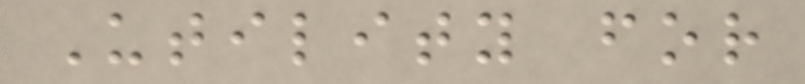Utility for
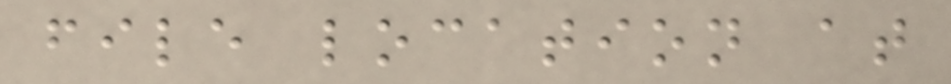file location at
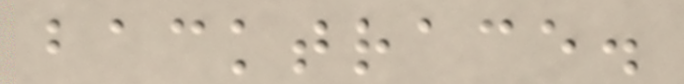backtrace.
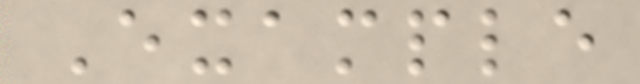Example
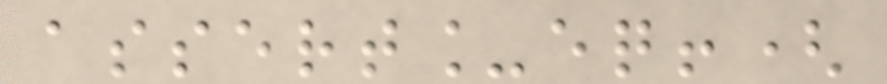assert_eq!(
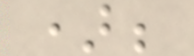);
